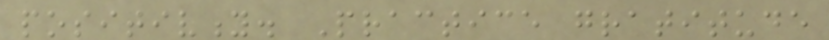positivity. Practice gratitude
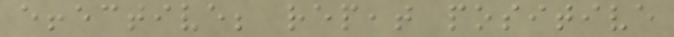effective; repeat positive
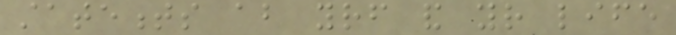statements about yourself and your life
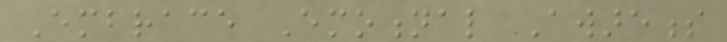Embrace Emotional Awareness
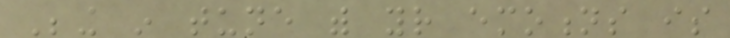Being in tune with your emotions is
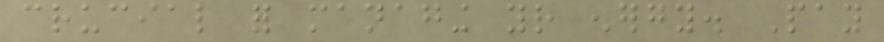crucial for managing your energy. Pay
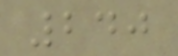240
